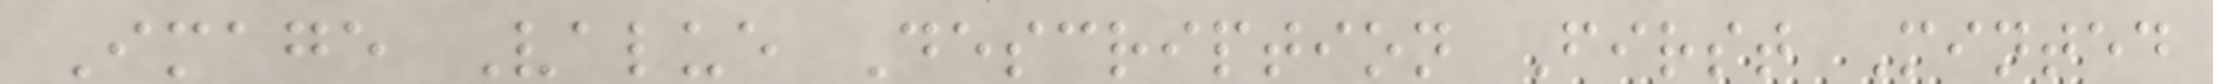Image Value Description First Minted
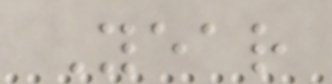Year
